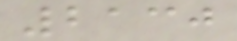2130
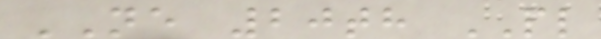NE 20th PL
